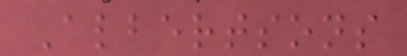Albertsons
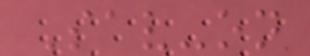Sav-on
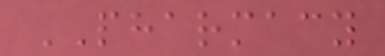PHARMACY
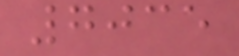7035
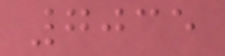7035
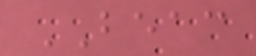BEAC
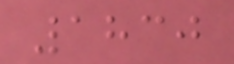1830
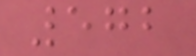572
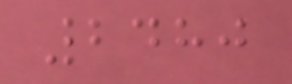2480
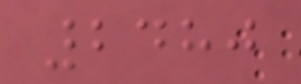2480
